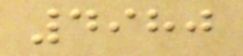4980
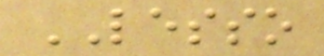LESSO
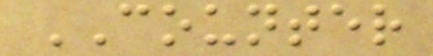COUNTER
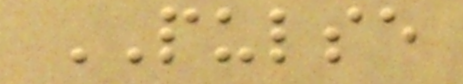PULSE
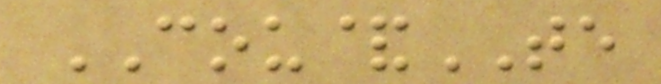COU&TE
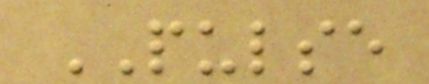PULSE
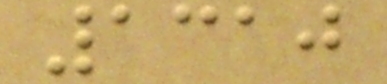1310
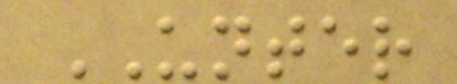UNTER
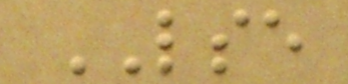LSE
